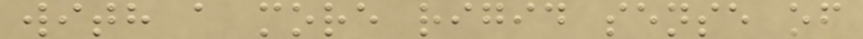with a more rigid sense of
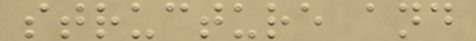structure and
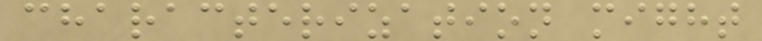characterization might
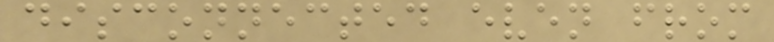disconnected even from
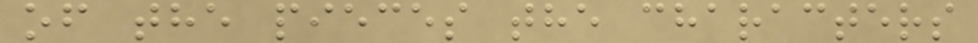of the pieces the characters
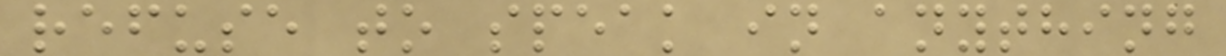refuse to speak in anything
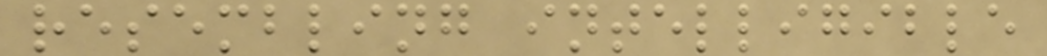resembling intelligible
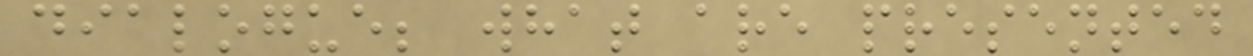dialogue; what are presented
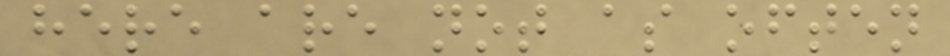here are not as often
